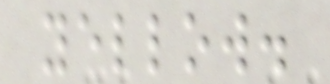yellow.
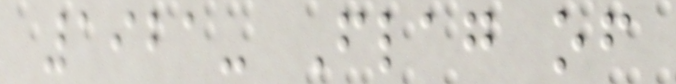1921- Flag of
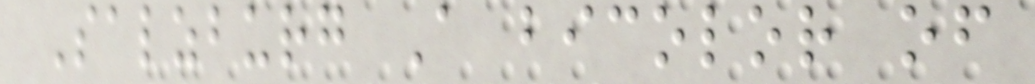Salzburg A bicolor of
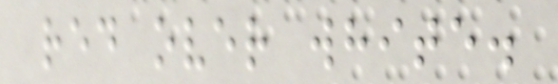red over white.
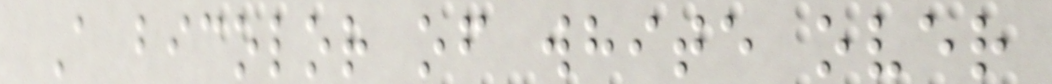A bicolor of white over
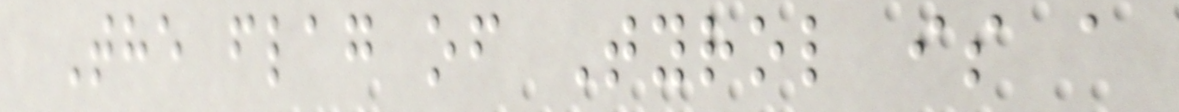The flag of Tyrol is a
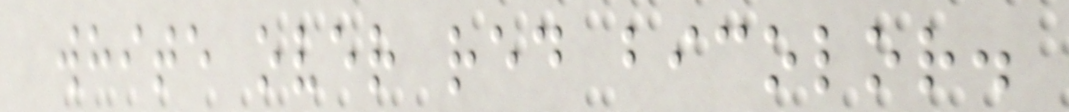white over red bicolor.
